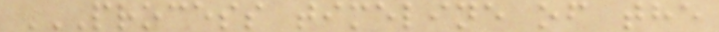PROCESS TIMELINE OF THE
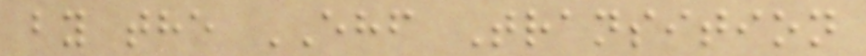by the EHF Transition
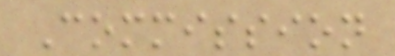Commission
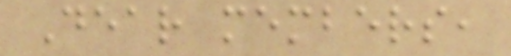Dear members,
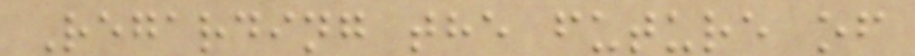Regarding the future of
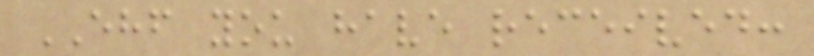EHF you have received:
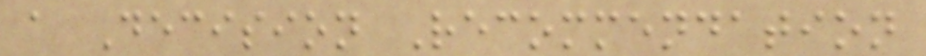a Decision Recommendation
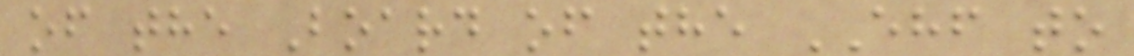of the Board of the EHF to
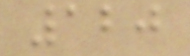120
